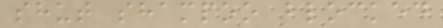shut shampoo blocked
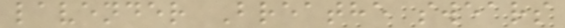lavender Breathe swears
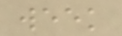week
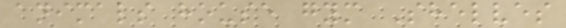animals house gym Shelves
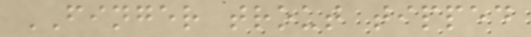FINGER trout tipped
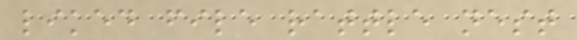liked file rattle nest
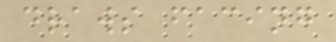draws facing
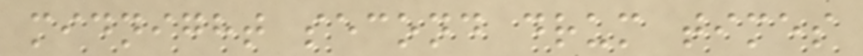midnight second drum times
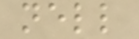nell
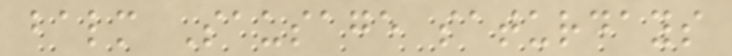balm Sausage saturdays
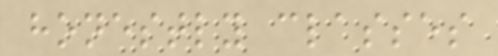honestly classes
